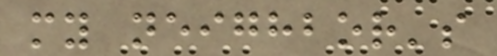my neighbor's
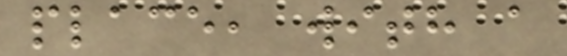place, with a
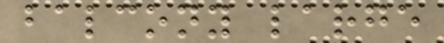balcony large
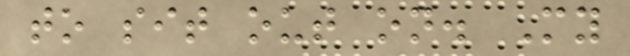to sit out on. My
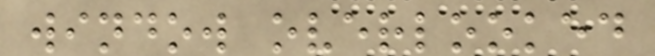window overlooked
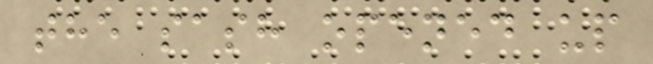the sash opened up
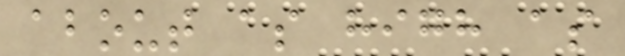about as high as
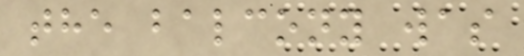the balcony was
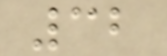32
